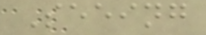Seeing
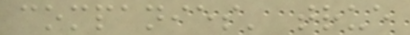companies' true
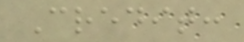Credit:
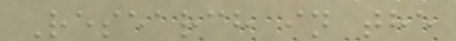Research in the
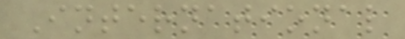International
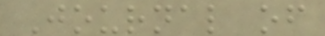Journal of
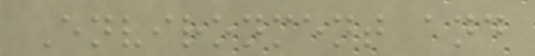Environment and
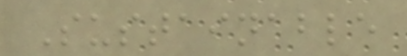Sustainable
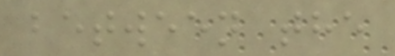between the
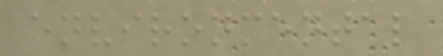environmental
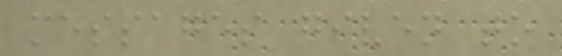messages given to
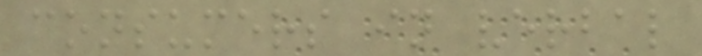consumers in verbal
